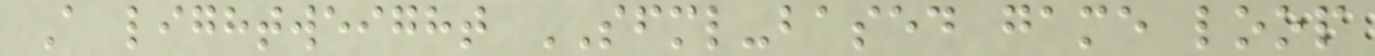A lightweight SFML-based game loop
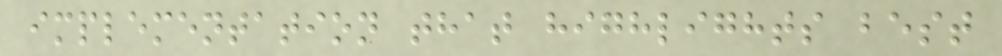implementation that highlights best
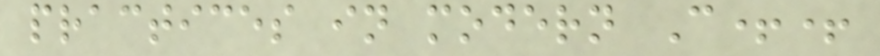practices in modern C++
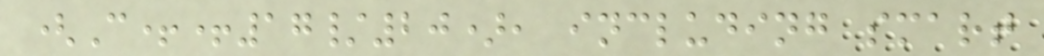(C++17/20), including smart
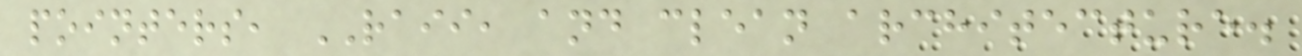pointers, RAII, and clean architecture.
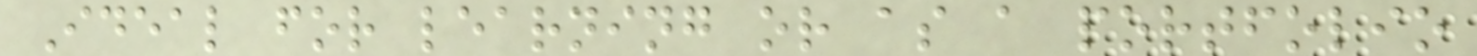Ideal for learning or as a portfolio
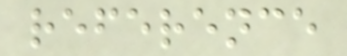reference
